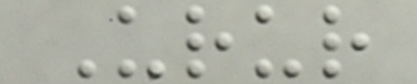Urur
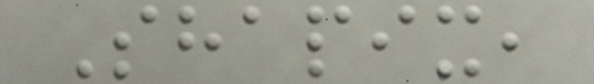Shapix,
